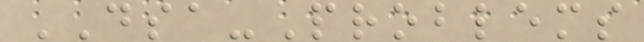DSA-Problems
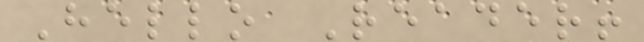Hello Reader!
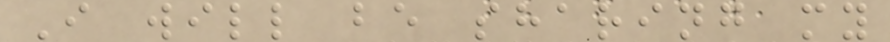I will be sharing my
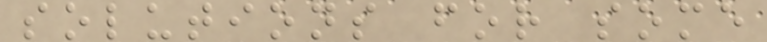solutions for some
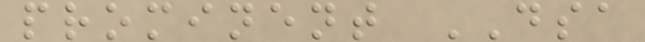prominent DSA
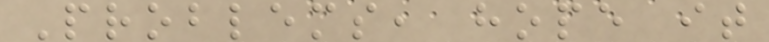Problems, hope it
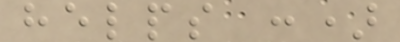helps :)
